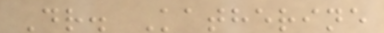Dr. Katherine
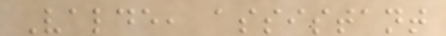Valde, assistant
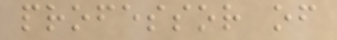professor of
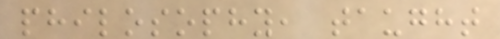philosophy, taught
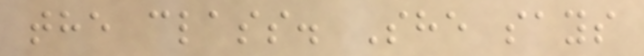the class. She says
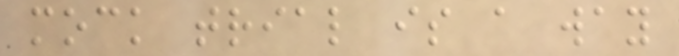mock trial is a way
